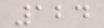124
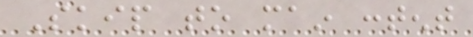Skip to main content
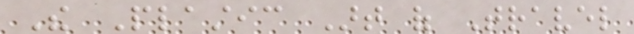The Plastic Art of Travel
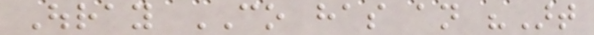Ouray CO has an "Art
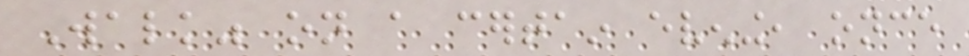Walk" on a certain evening, once
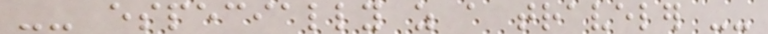-- especially as a traveler --
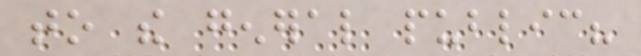to the general public?
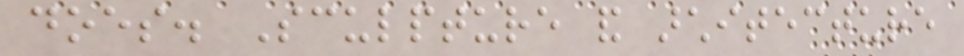does. Sculpture and architecture
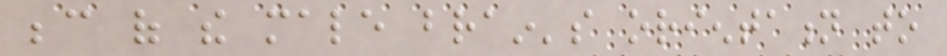because of the male brain's orientation to
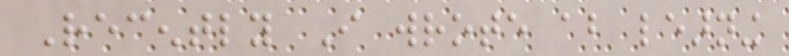Recently I wrote about learning
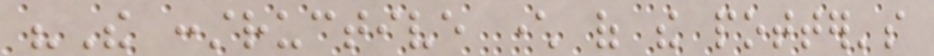"The constructive character of the potter's
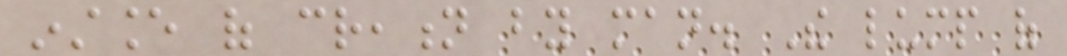instance of creation by man. The lump of
